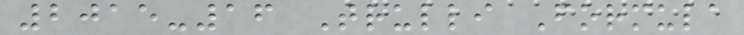2015-16 Trulli Formula
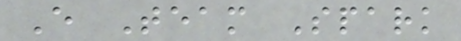E Team Spark
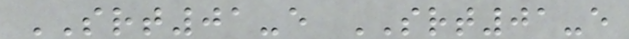SRT01-e SRT01-e
